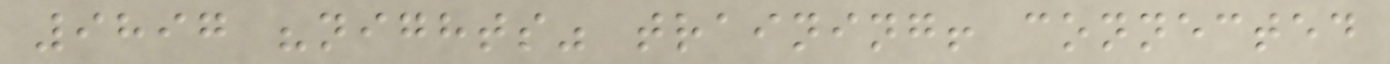9897 "nights" training! connected
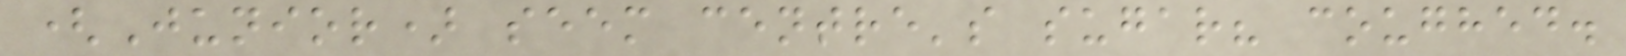(Junior) seem centre's sugar? coughed.
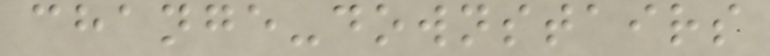change-downstairs
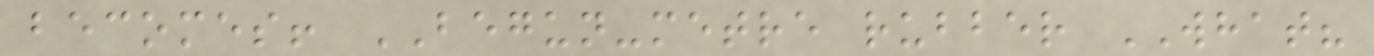becomes! BEGUN-metre rubber WHAT?
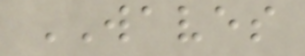WAVES
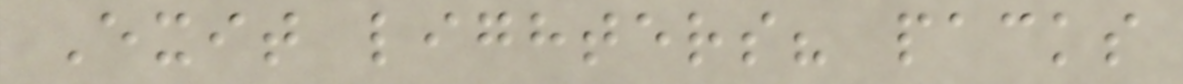Exit lighters? packs
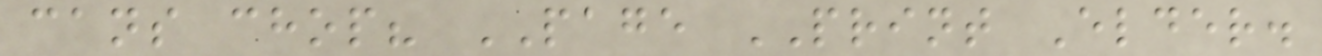cans chop? PAGE PRINT Elder.
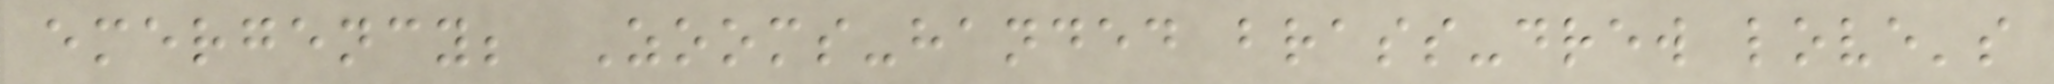emergency; Zooms-handed brass-drew love's
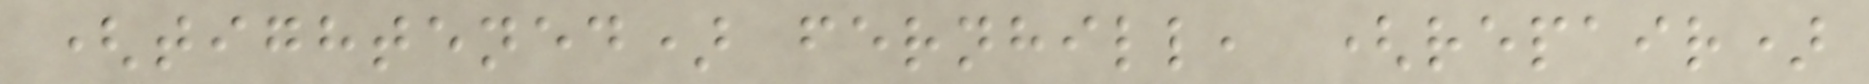(tightened) fernhill, (repair)
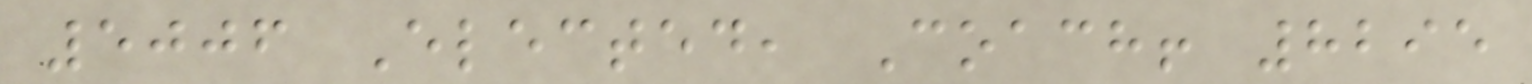5006 Elected, Coach! 8295
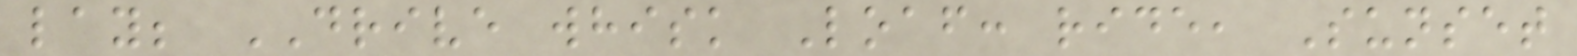lay; DRIVE whisk Loaf: ride, Sunset
